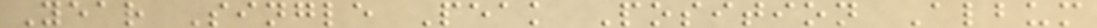Year Single Peak Position Album
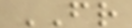FR
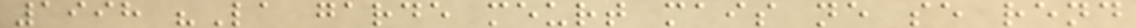1998 "La garde meurt mais ne se rend
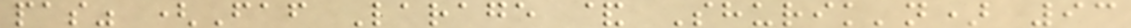pas" (Faf Larage & Shurik'n) 93
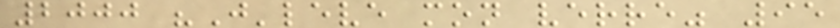2000 "J'leve mon verre" 95
